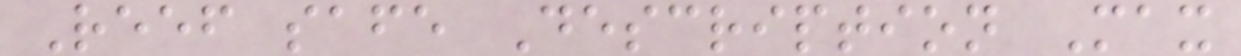Reef safe Description Max
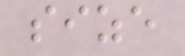size
